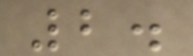2.
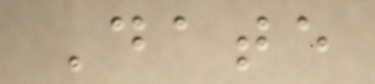Date
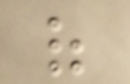of
